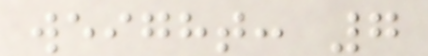weight: 7
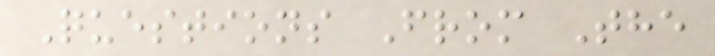Questions From The
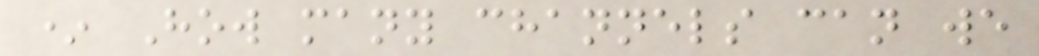* How many channels can we
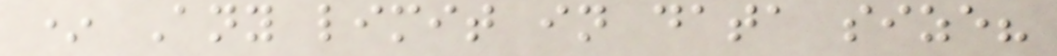* Any limit in data size?
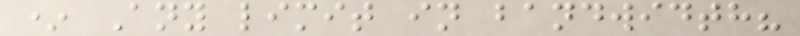* Any limit in bandwidth?
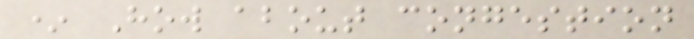* How about congestion
